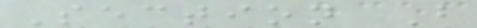Section B
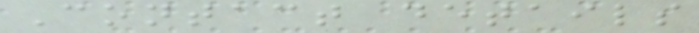Contact details
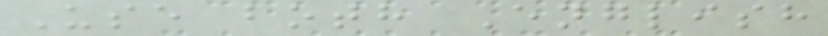Use both English
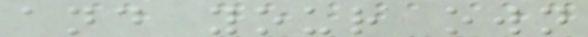and your own
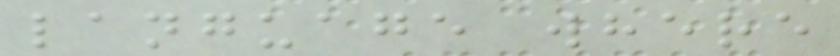language where
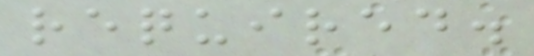required.
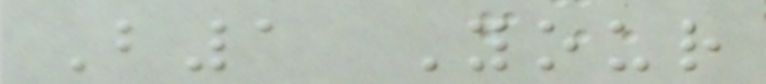B1 Your
